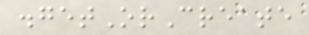.getOrCreate
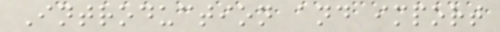Introduction and import
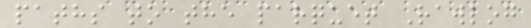paths to the parquet Rawlog
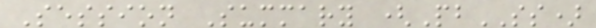Session Summary (PbSS)
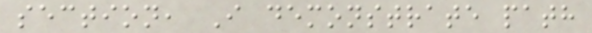section, I demonstrate path
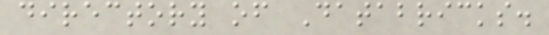directory of Databricks.
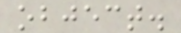object.
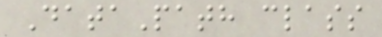DataPath class
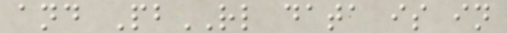and PbRL data is in
